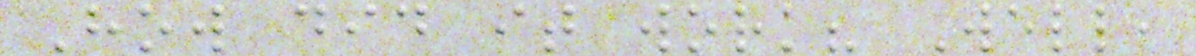How did it work? Well,
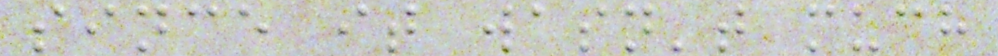since it wasn't much
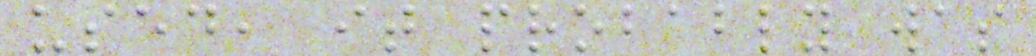used, it probably was
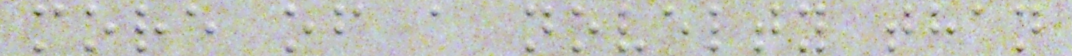more of a novelty than
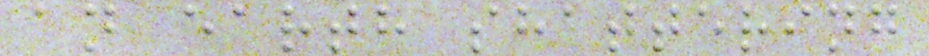an earth shattering
